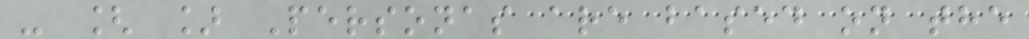- [ ] Personas are based on the
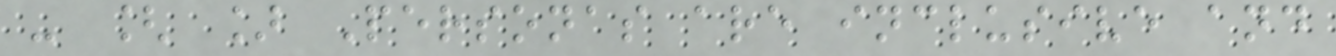- [ ] Personas are inclusive and
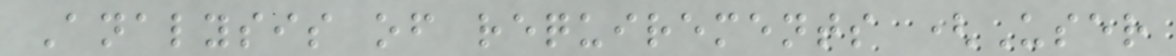Analysis of requirements (User
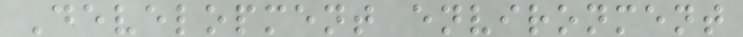Development environment
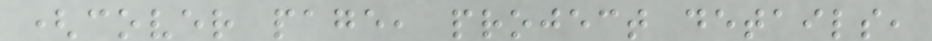(cover page, project details,
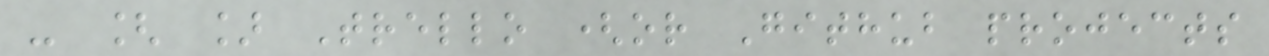- [ ] Trello (or Github projects
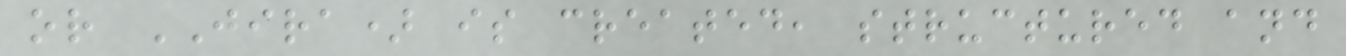or JIRA) is created, structured and
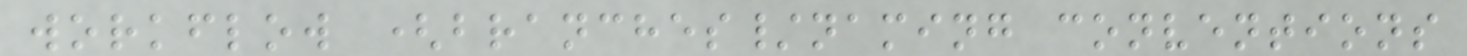workflow (branches/naming conventions
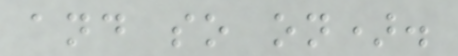and so on).
